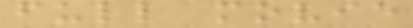full movie
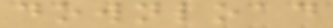download
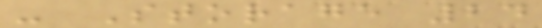- Storage 24
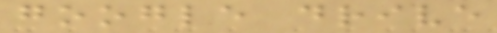google drive
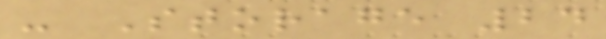- Storage 24
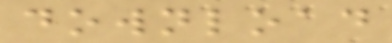download
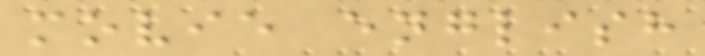movie english
